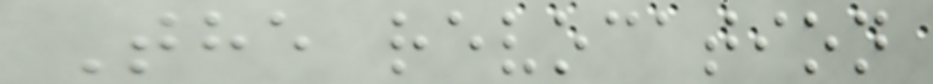The revocation
